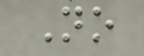No
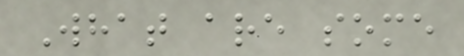What are some
